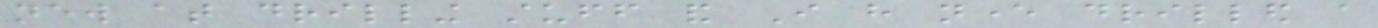new at drilling stuff and I have never drilled a
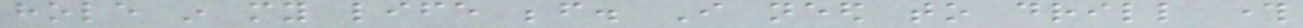hole in my life before. I need to drill through
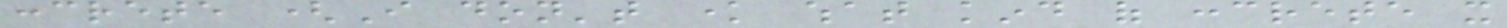concrete (I don't know what kind of concrete it
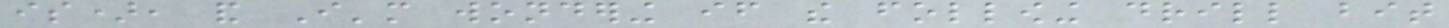is), and I'm wondering if the following drill bit
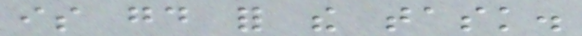is good for the task.
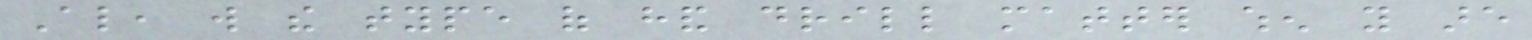Also, will the type of hand drill matter when you are
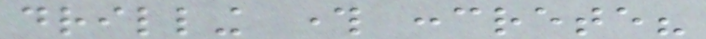drilling through concrete?
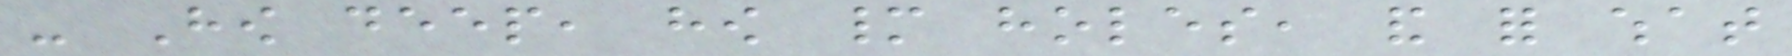- How deep, how many holes, and for what
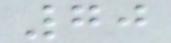70
